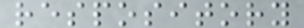respository
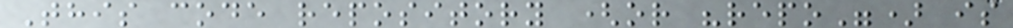This code repository (or "repo") is
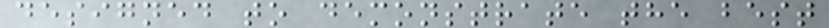designed to demonstrate the best
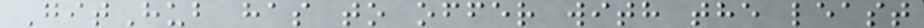GitHub has to offer with the least
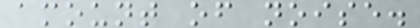amount of noise.
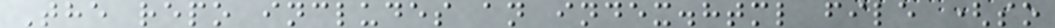The repo includes an index.html file (so
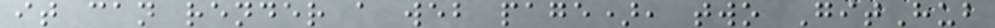it can render a web page), two GitHub
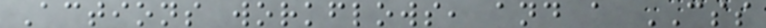Actions workflows, and a CSS
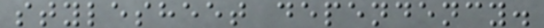stylesheet dependency.
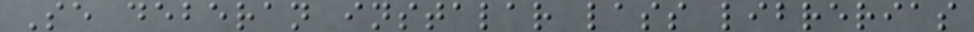Se deberan instalar lass librerias
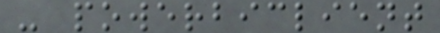- powerbiclient
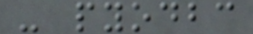- pyodbc
